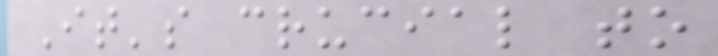It's crucial to
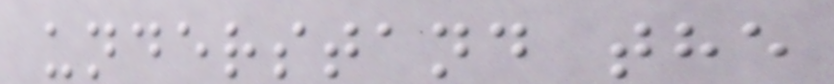understand the
